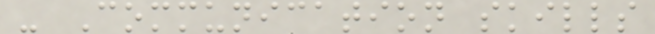- Communication skills
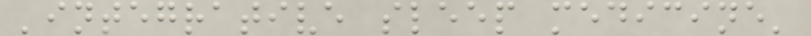'integrative sleep medicine'
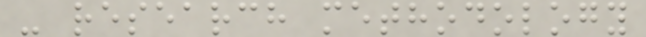- research methodology
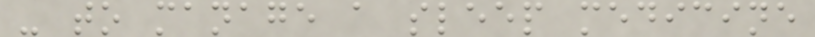- to manage a sleep medicine
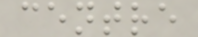centre
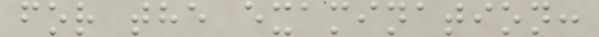for the examination:
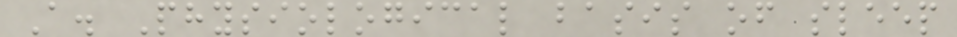A. Physiological basis of sleep
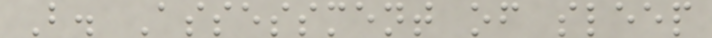B. Assessment of sleep
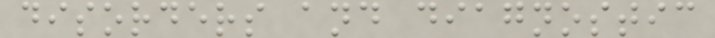disorders and diagnostic
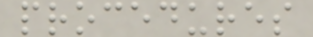procedures
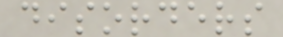disorders
